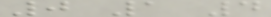0 1 4
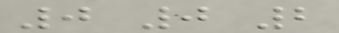0 0 2
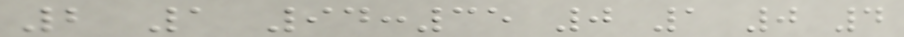2 1 94:35 0 1 0 4
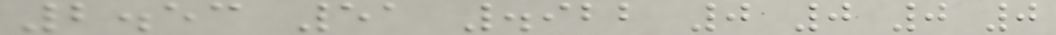2.53 51 .922 0 0 0 0
